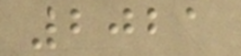2021
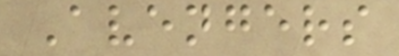Avengers
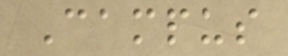Campus
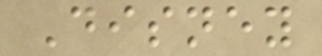Disney
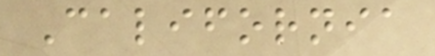California
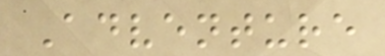Adventure
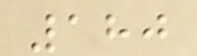180
